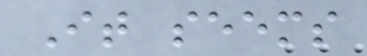It seems
